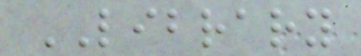LIBRARY
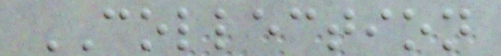COLLECTION
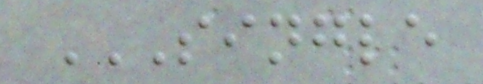SINGLE
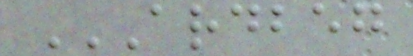ARDBEG
